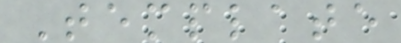Template
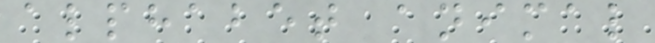alphabet animal
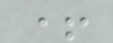+
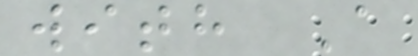with A
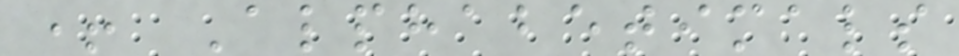+ Alphabetimals
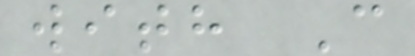with C
